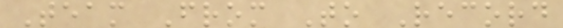Team From To Record
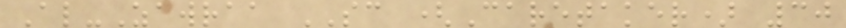Al-Zawraa SC (Caretaker) 30
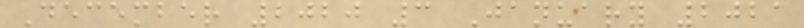December 2020 3 January 2021
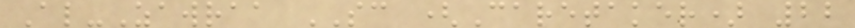Al-Zawraa SC (Caretaker) 22
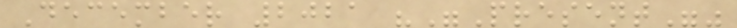December 2021 ""Present""
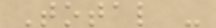Total -
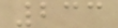233
